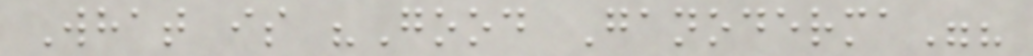What is "Good Ganoderma"?
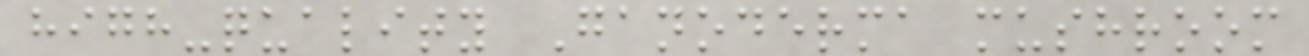high-quality Ganoderma mushroom
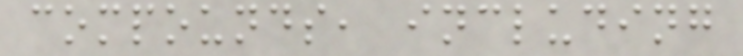compounds, including
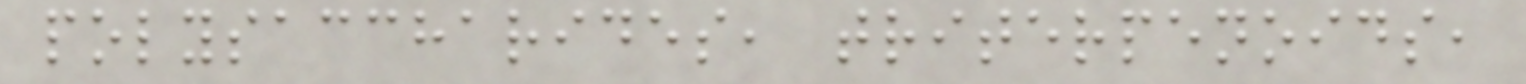polysaccharides, triterpenoids,
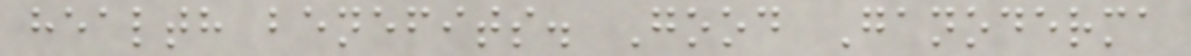health benefits. Good Ganoderma
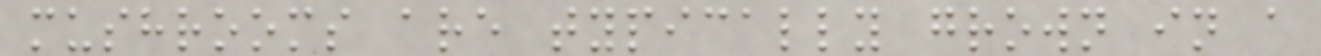mushrooms are typically grown in a
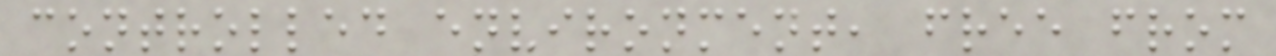controlled environment, free from
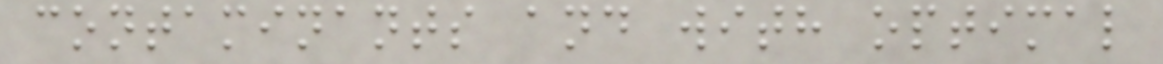contaminants and with optimal
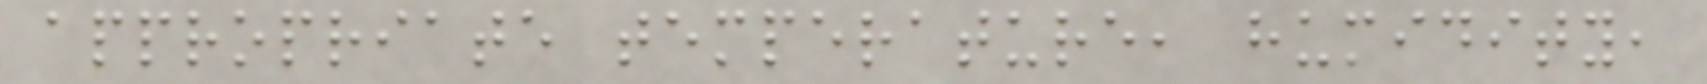appropriate temperature, humidity,
